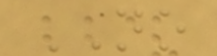NO
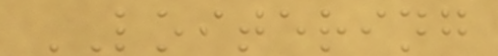LOITERING
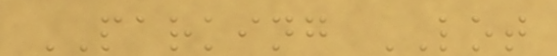PARKING LOT
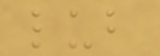lub
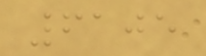6105
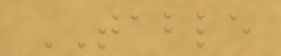TABLE
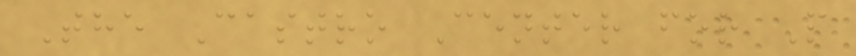The Castro Center for P
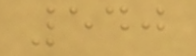540
